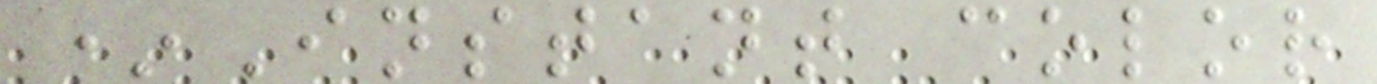*Instant color
